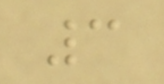3
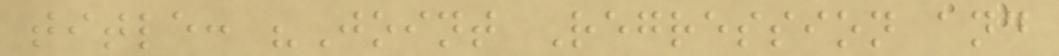title: "Joint Regression and
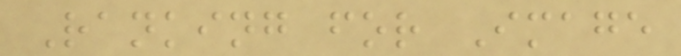Ranking for Image
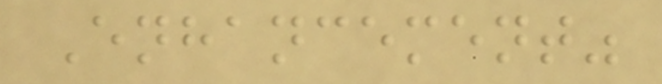Enhancement"
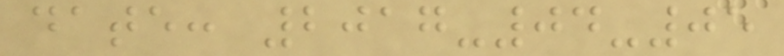date: 2017-04-05
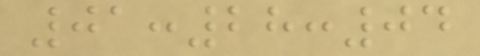01:28:04
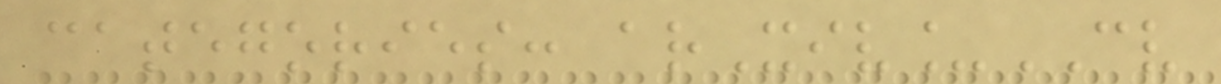categories: arXiv_CV
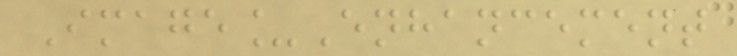Image_Enhancement
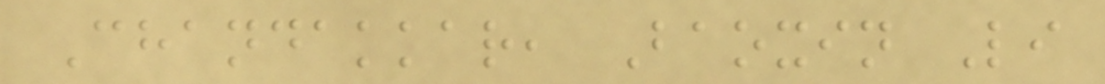Chandakkar, Baoxin Li
